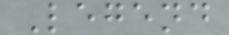Legend
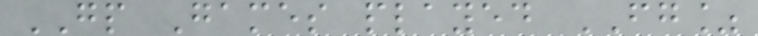GP Games played FG%
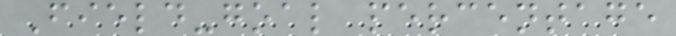Field-goal percentage
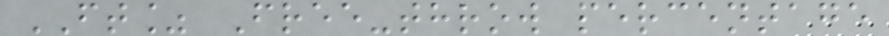FT% Free-throw percentage
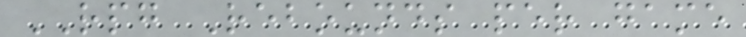RPG Rebounds per game
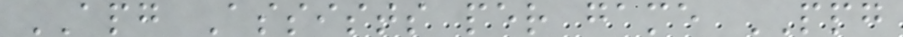APG Assists per game PPG
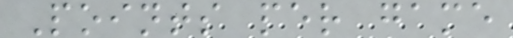Points per game
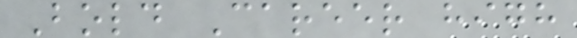Bold Career high
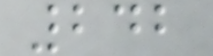242
